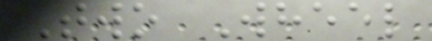Two Wheel
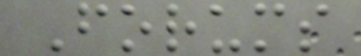Forums
